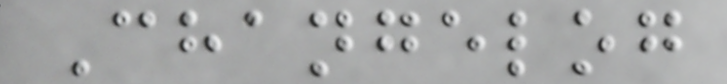Changelog
